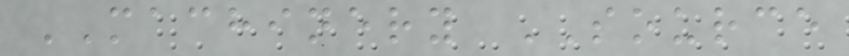MACHINERY SOURCE
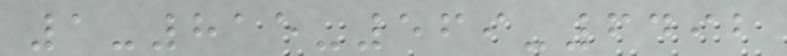1-815-569-6492
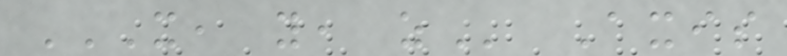X, Y, Z Axis
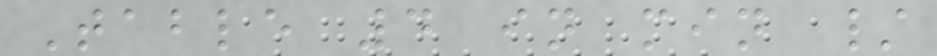Table 4 in min /
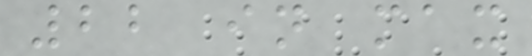22 in max
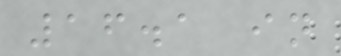16.1 in
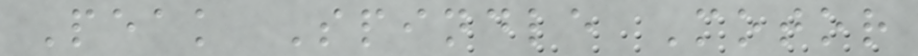Peak Spindle Motor
